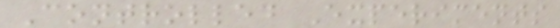Controlled Experiments
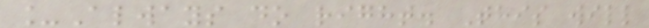_Always do right. This will
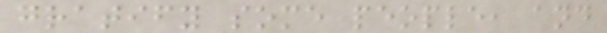gratify some people, and
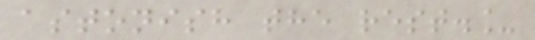astonish the rest._
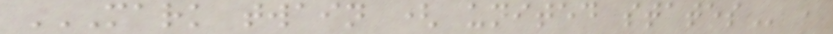MARK TWAIN ( UNITED STATES ,
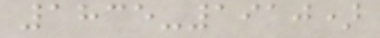1835-1910)
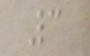3
